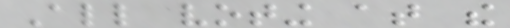All voting at the
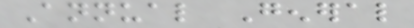Annual General
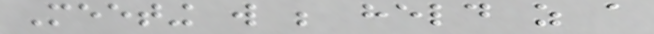Meeting will be held as a
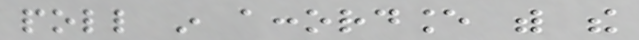poll in accordance with the
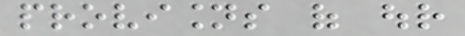provisions of our
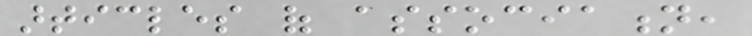articles of association,
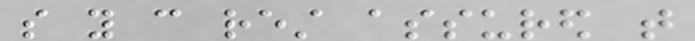so you can rest assured that
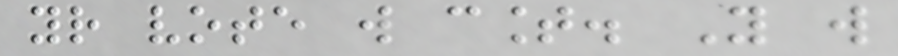your vote will count. You will
